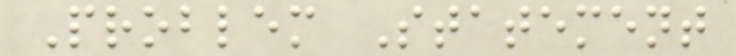Problem Statement
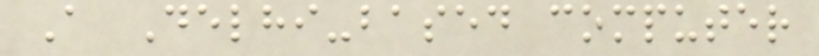A Delhi-based computer
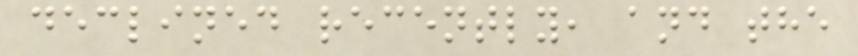declined recently, and the
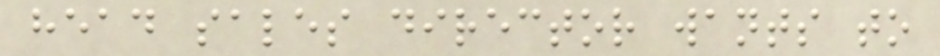head sales director wants to
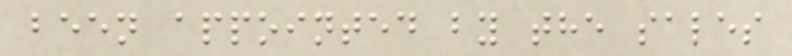been appointed by the sales
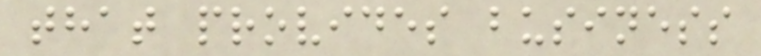that provides business
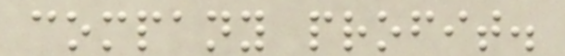company profit.
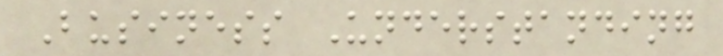Business Understanding
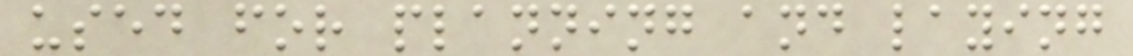used for planning and laying
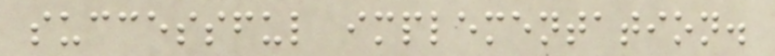successful implementation.
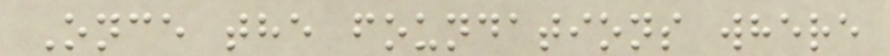Once the foundations where
